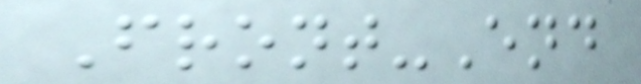Front-End
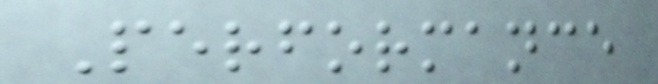Performance
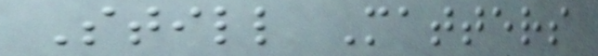Still Matters
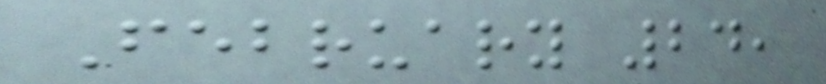February 24,
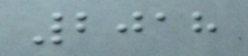2018
